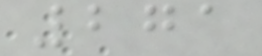271
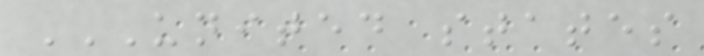UNITED STATES
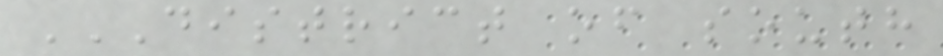DISTRICT OF SOUTH
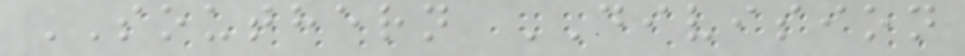SOUTHERN DIVISION
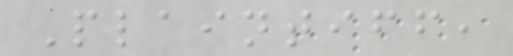Plaintiff,
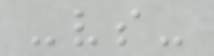-vs-
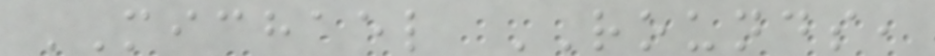MICHAEL ROUNDS,
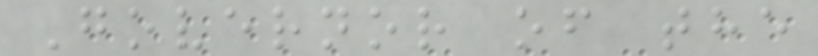Governor of the
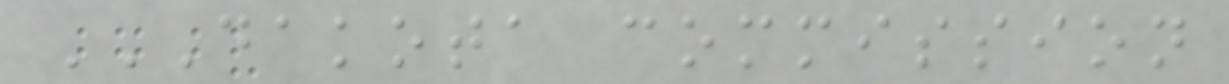DAKOTA COMMISSION
